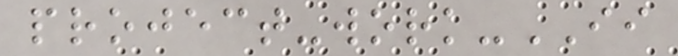project-work-II
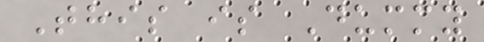This is Dummy
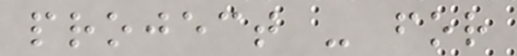project - for
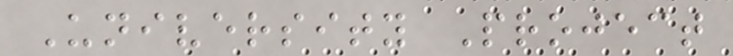University Project
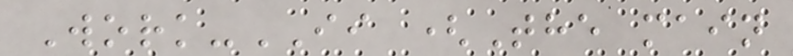Work-II (The main
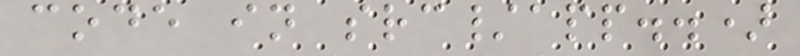code in src/app..)
